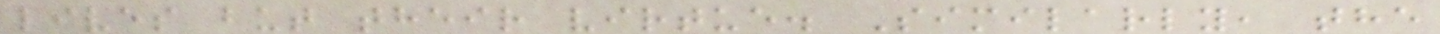lives but their virtue. Similarly, the
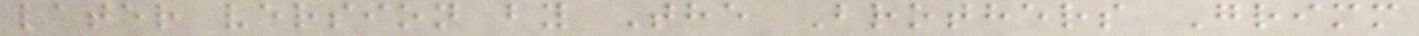later version by The Brothers Grimm
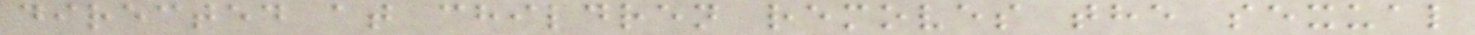directed at children removes the sexual
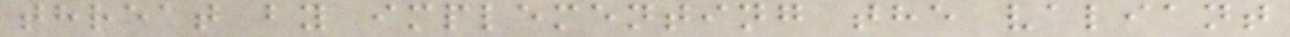threat by implementing the valiant
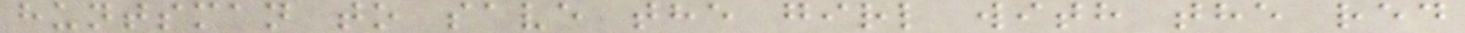huntsman to save the girl with the red
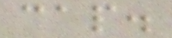cap.
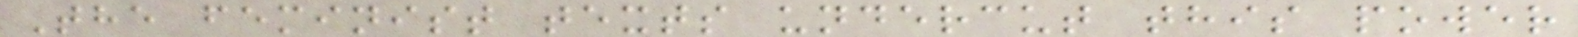The feminist texts undercut this power
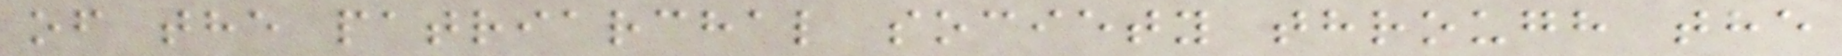of the patriarchal society through the
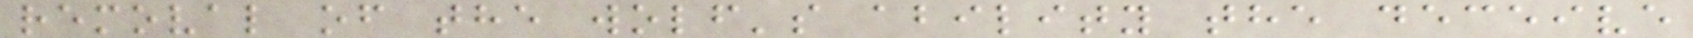removal of the wolf's ability the deceive
